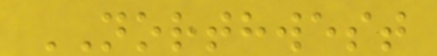NORTHWEST
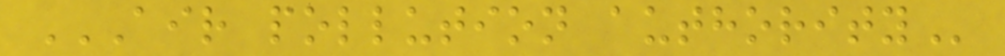AIR POLLUTION AUTHORITY
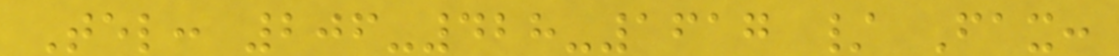Tel: 206-428-1617 / Fax:
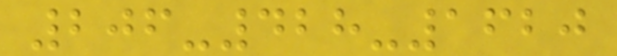206-428-1620
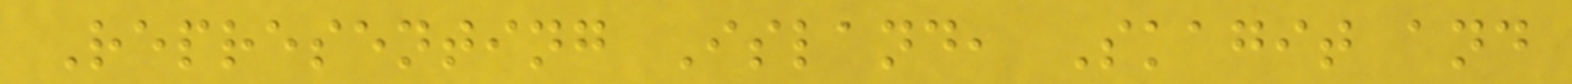Representing Island, Skagit and
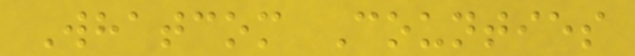Whatcom Counties
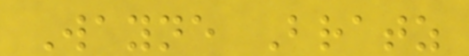Wayne Bratz
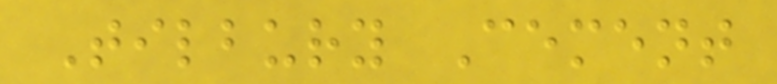Tilbury Cement
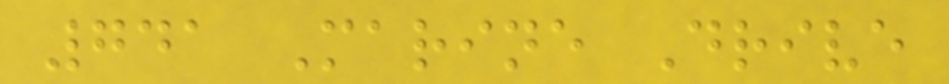741 Marine Drive
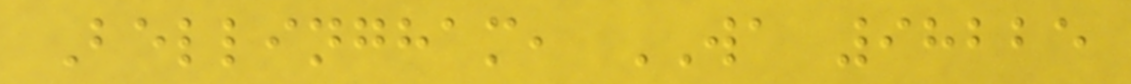Bellingham, WA 98225
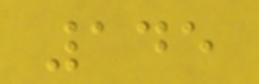145
